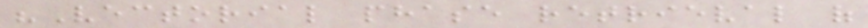"Vectorial phase retrieval of
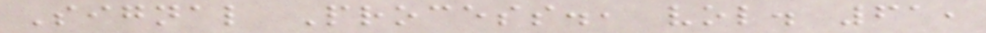Signal Process., vol. 61,
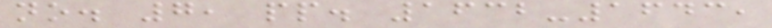no. 7, pp. 1632-1643,
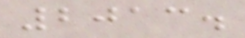2013.
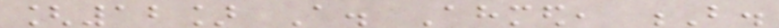[12] A. Ahmed, B.
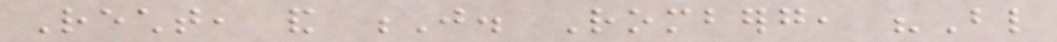Recht, and J. Romberg, "Blind
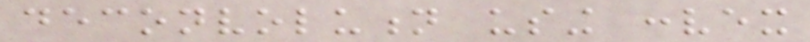deconvolution using convex
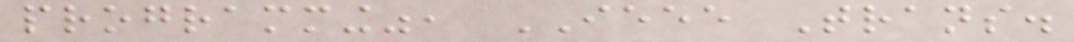programming", IEEE Trans.
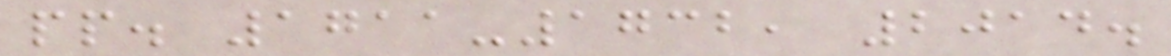pp. 1711-1732, 2014.
